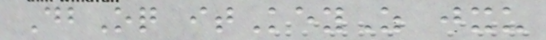DbOq itKeyZ jxu
